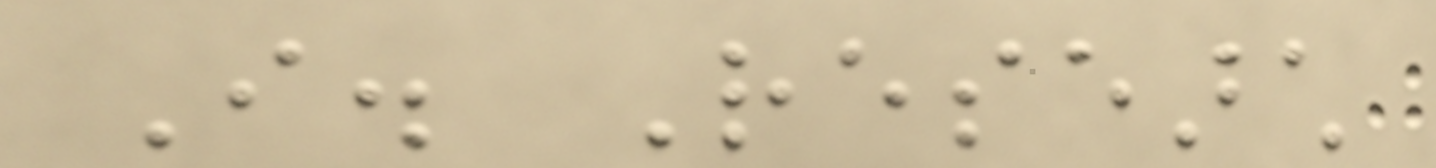I. Research
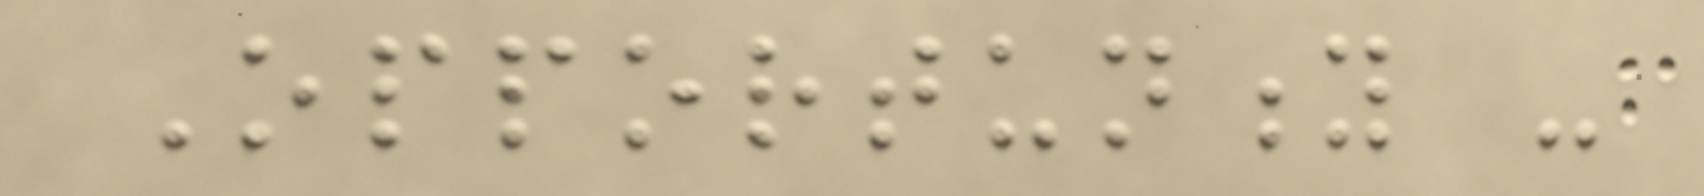Opportunity -
